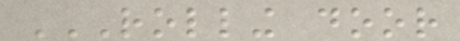ROLLING DOOR
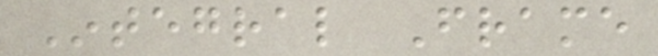Integral Frame
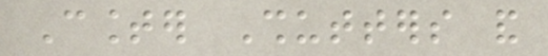Counter Shutters and
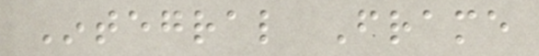Integral Frame
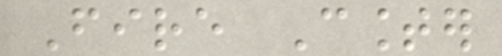Fire Counter
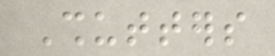Shutters
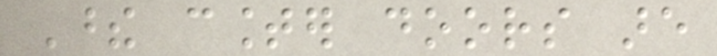These counter doors are
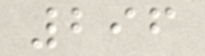296
